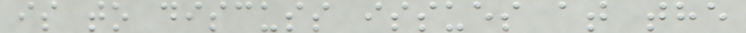is to discuss issues at the
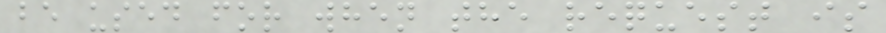be used for when the request is
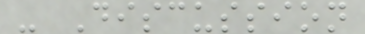- Discussion
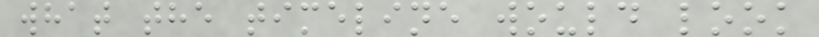what the timeline would look
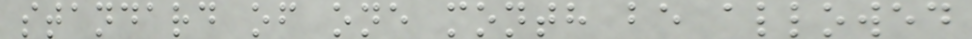standard of one month be allowed
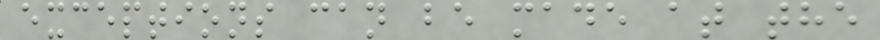exceptions can be made at the
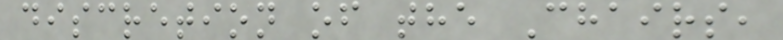discretion of the Chairs,
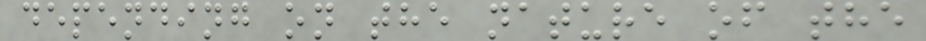depending on the nature of the
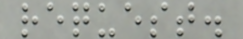request.
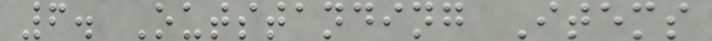6. Outstanding Items
